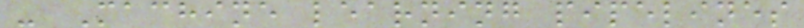- Machine learning pipelines
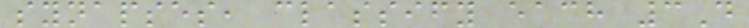synapses, classify each 3D
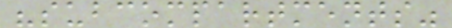"subcompartments"
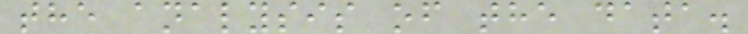the analysis of the data.
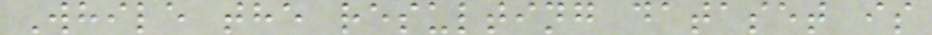While the resulting dataset is
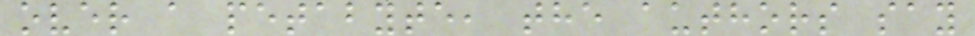over a petabyte, the authors say
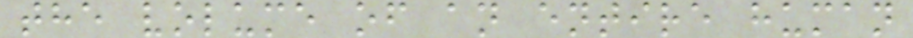the volume of an entire human
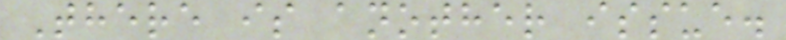There is another issue.
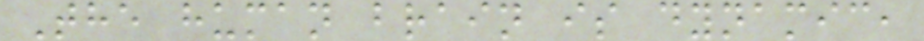The human brain is dynamic,
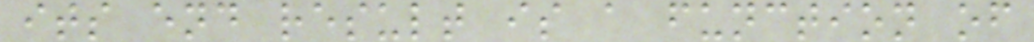its end result is a function of
